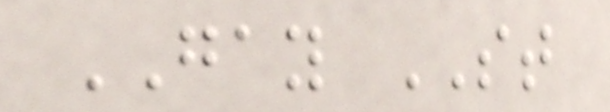GAY ST
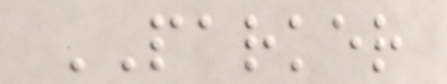PARKER
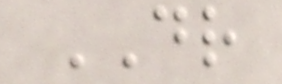DR
